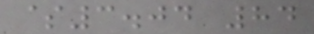$3.04 84
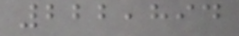222,894
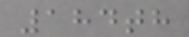184th
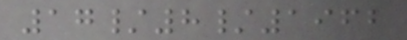17/8/1962
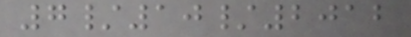7/10/2012
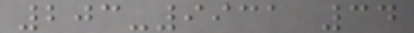203-9931 34
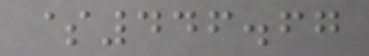$446.67
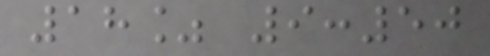18% 9:50
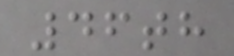46th
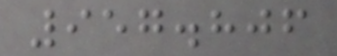957.806
